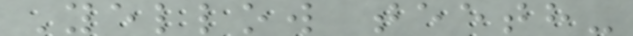Yellow teeth-
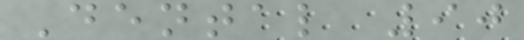Dental 90
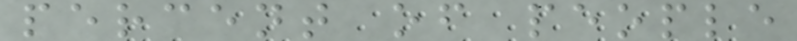percent of people
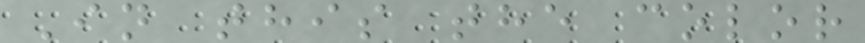In this the color
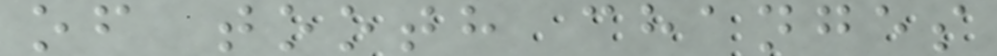of tooth changes
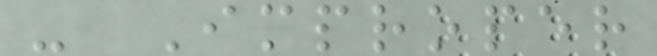- Improper
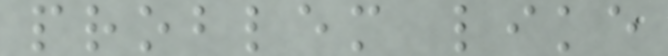problem like
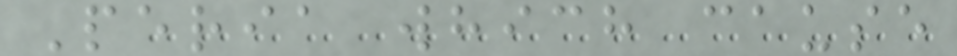Peria which cause
